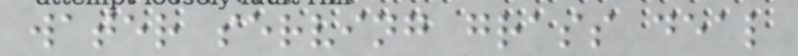water serving grass deal
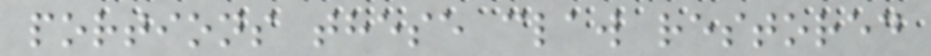portions these claw restored
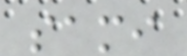sami
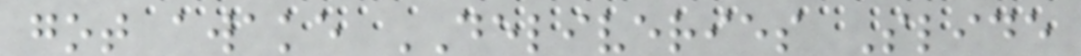got awake DELIVERIES Slide
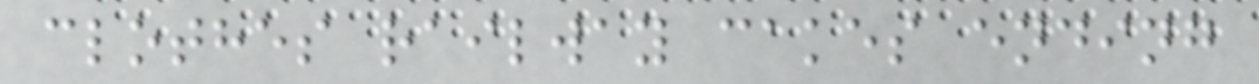clothes railway cakes ending
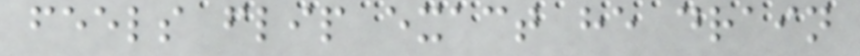feels flip exact he drain
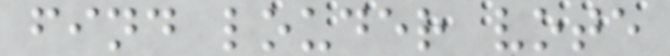find louder vote
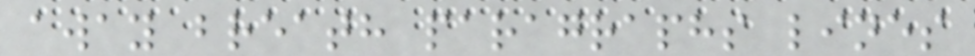away breath paragraphs lines
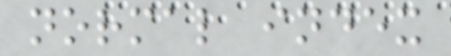normal index
